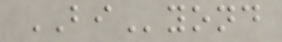BIyond
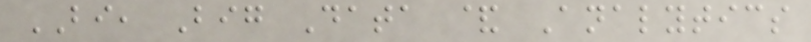BI, Big Data & Analytics
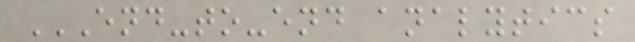END-TO-END ANALYTICS
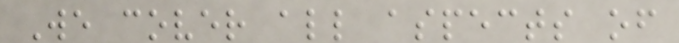We cover all aspects of
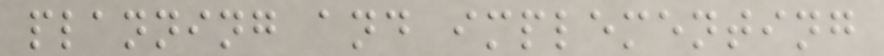planning and implementing
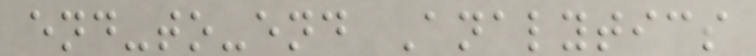end-to-end Analytics
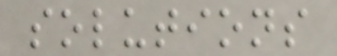solutions
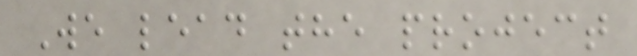We lead the project
